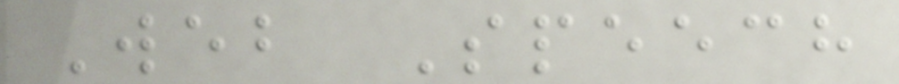Web Speech
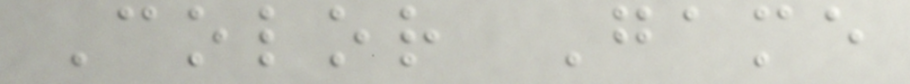Color Game
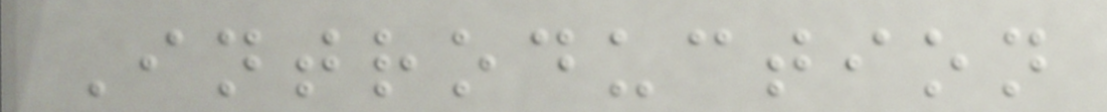Introduction
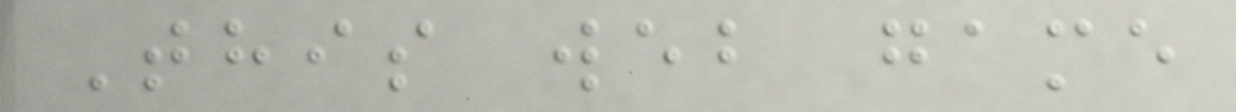This web game
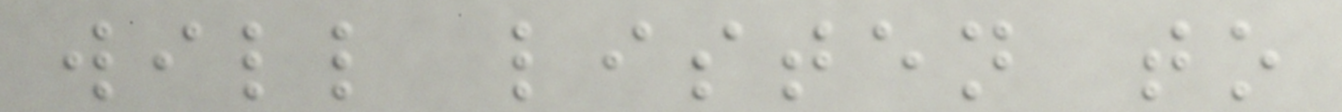will listen to
